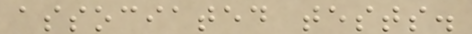associated tests.
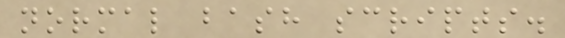normal bash scripts.
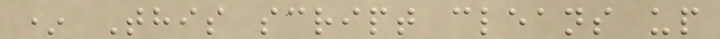* This script cleans up
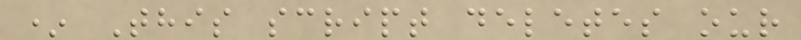* This script deletes our
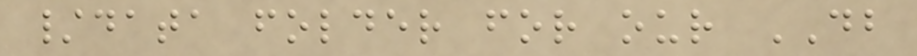/data folder for our DB
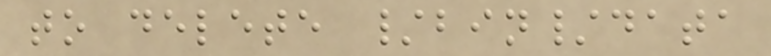to delete /bin/data
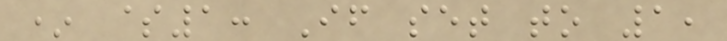* $1: If set to 1,
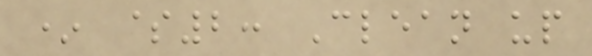* $2: Clean up
